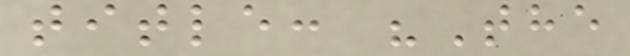title: "The
